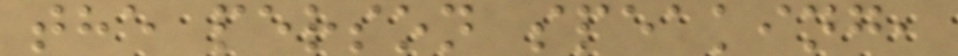the person speaking,
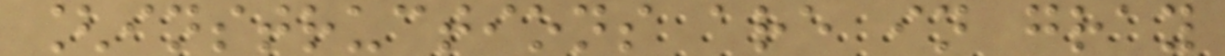[instructions are in gray
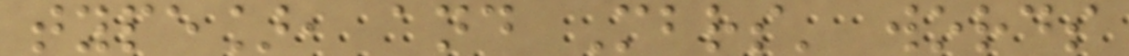type], and Mbrs' words
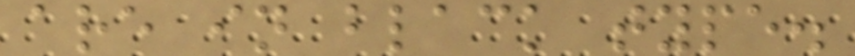are in black type.
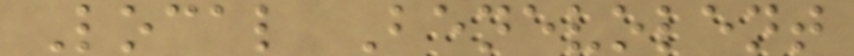Local Benevolent
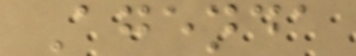Agenda
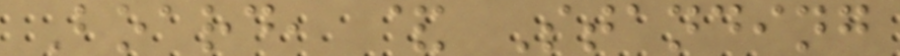Board, & Standing
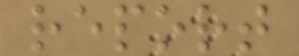report
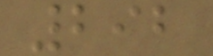292
